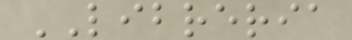LIBRERIA
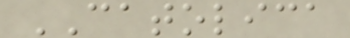CATOLICA
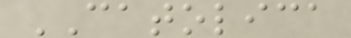CATOLICA
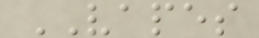VAPES
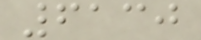6130
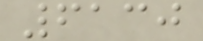6130
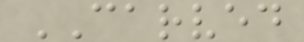CARVED
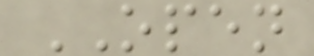OPEN
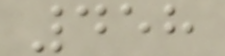458
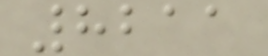8211
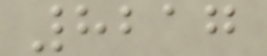8217
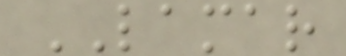LAMAR
